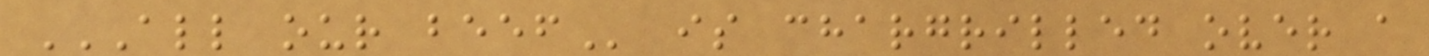ALL OUR BEEF is chargrilled over a
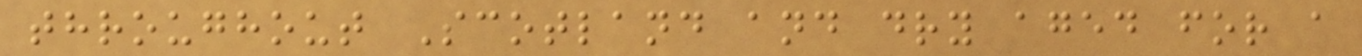throughout Scotland and dry aged for a
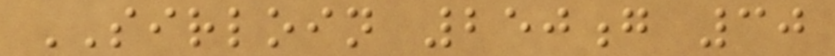SIRLOIN 250g 30
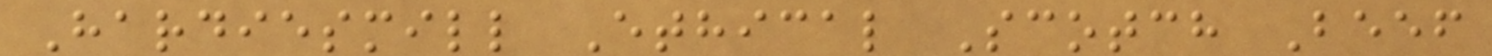Hardiesmill Ethical Scotch Beef
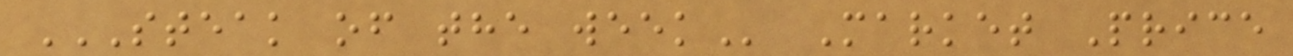STEAK OF THE WEEK Market Price
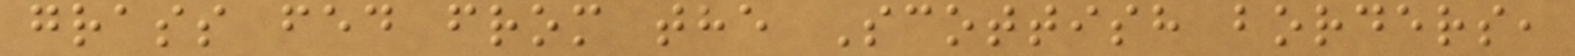grass fed from the Scottish borders,
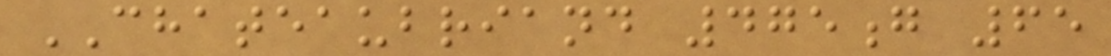CHATEAUBRIAND 475g 65
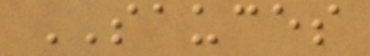SAUCES
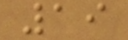19
